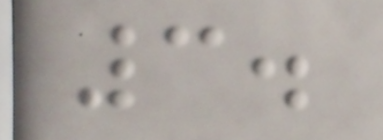3.
